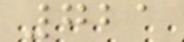721
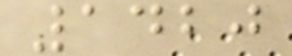1420
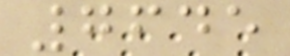7645
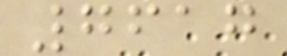7617
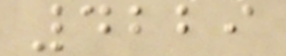4229
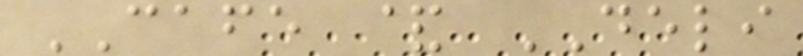CAFE & DELI
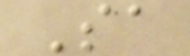Sa
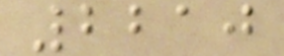2210
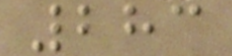283
